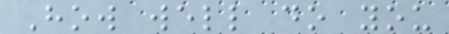How well do you
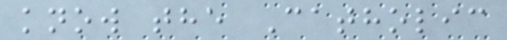know the Catholic
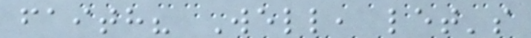faith? Well, let's
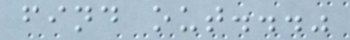find out..."
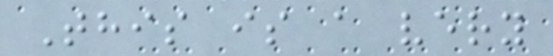This is a very
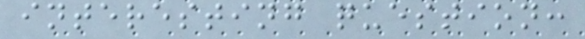interesting question:
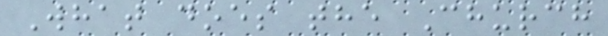What does the Church
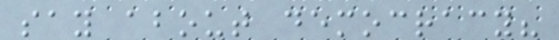say about democracy?
